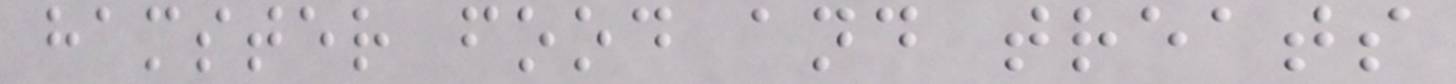hamster food and treats
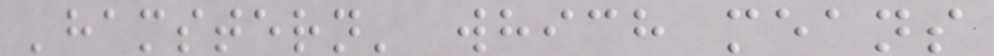'hamstern' which means
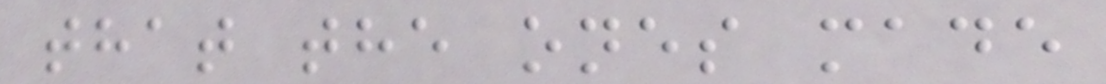that the ones made
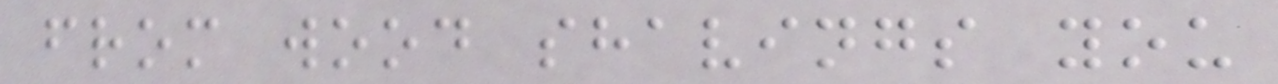from wood shavings you
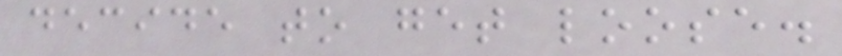decide to get loose.
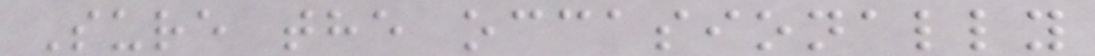Sure the occasionally
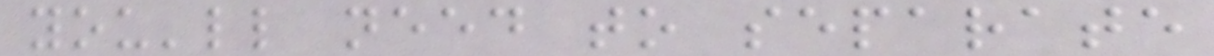you'll need to separate
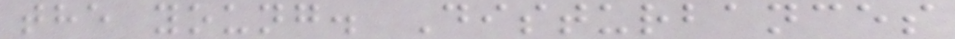the young. Disturbances
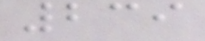239
